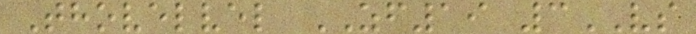Thovelvel ZF19 3VS
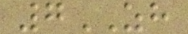7ZH
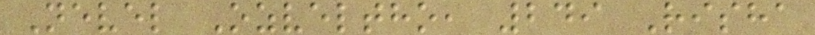Nevel Ozveltho, 249 Risha
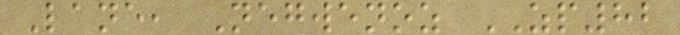Lane, Negwenoz ZP82
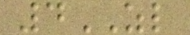4ZL
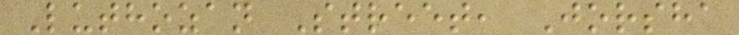Luthozan Street, Jorsha
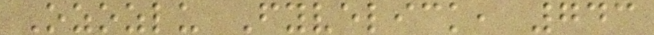Ozozlu Fyvelick, 743
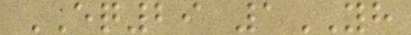EQ29 1YH
